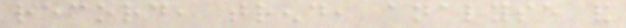record, trend, analyse and
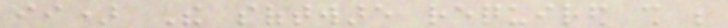ii) The software required shall be
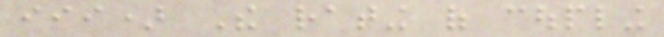iii) The rating of coupling
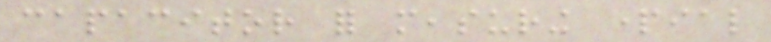capacitor for measuring partial
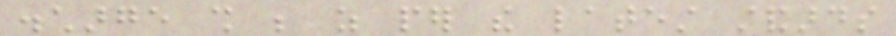discharge shall be as per the latest standards
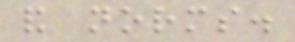and norms.
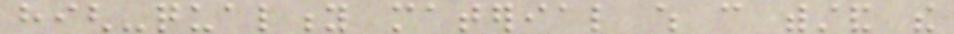high-quality material which can withstand the
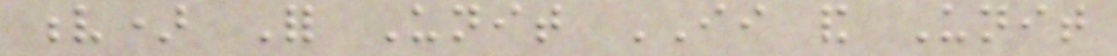v) For Unit II and Unit
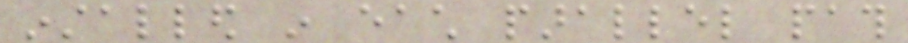installed in each parallel path
